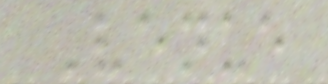Venue
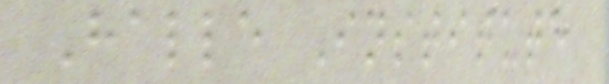Halle Institute
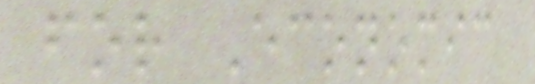for Economic
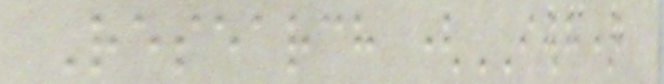Research (IWH)
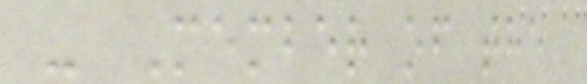- Member of the
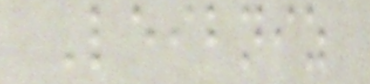Leibniz
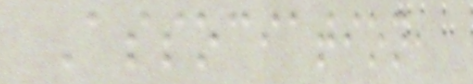Association,
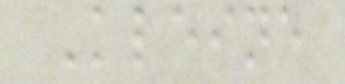Kleine
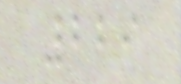229
